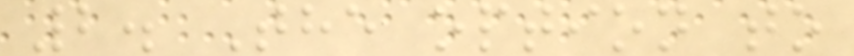2. The option to
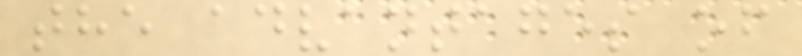the advantages of
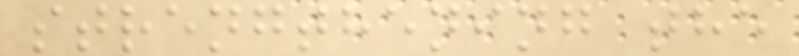strengthening the
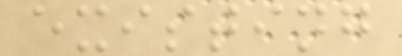existing
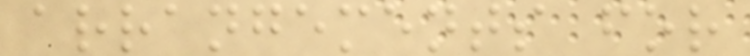arrangements for
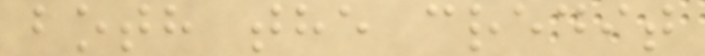both the credit
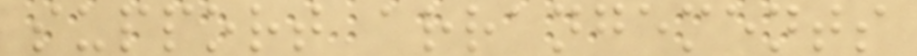support arrangements
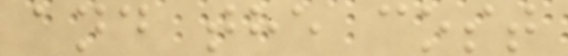and the cost
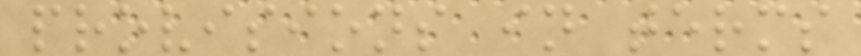provisions in terms
